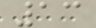13
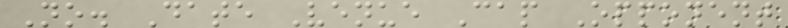No. Date Venue Cap Opponent
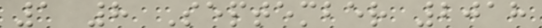1 8 September 2018
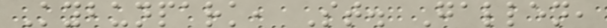Kybunpark, St. Gallen,
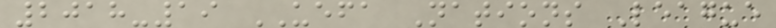2018-19 UEFA Nations League
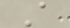A
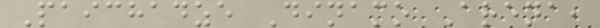Paichadze Dinamo Arena,
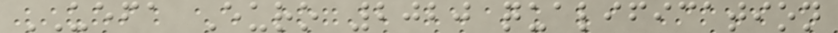UEFA Euro 2020 qualification
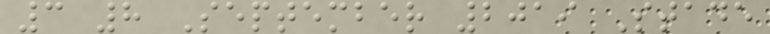3 8 September 2019 Stade
